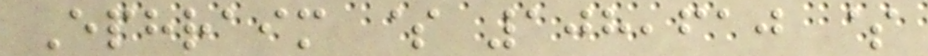Ephraim $ 108,610 $
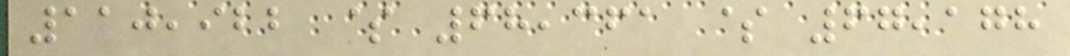110,922 $ 68,361 $ 67,178
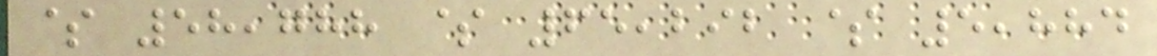$ 58,788 $ 65,292 $ 5,884
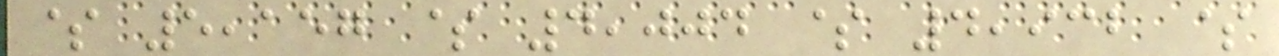$ 5,157 $ 4,004 $ 4,932 $
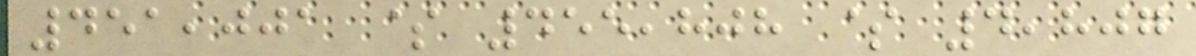451,001 $ 455,808 $ 4,807
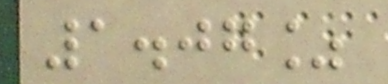1.07%
